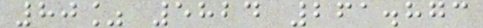80% 5824 261.873
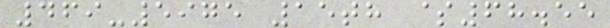469-5975 15th $68.55
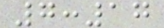7:17
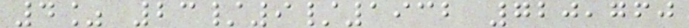4% 23/9/1932 720,760
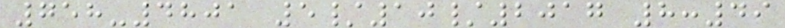758-4801 5/10/2017 8:49
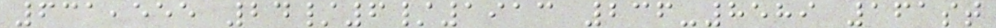631,555 24/6/1913 236-8589 161st
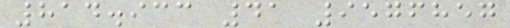814.933 41 9576857
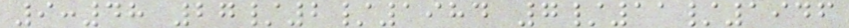9:48 27/2/1984 7/11/1946
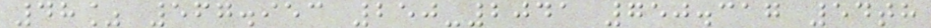48% 567.953 250-2041 750.317 54th
